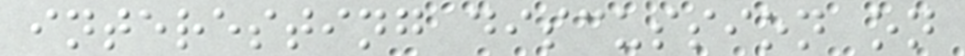interesting discussion on
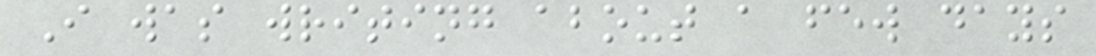I was writing about a few days
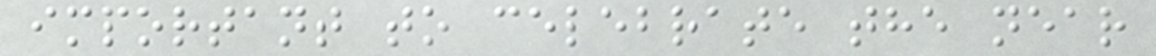important to celebrate the near
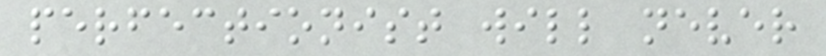perfectionist will never
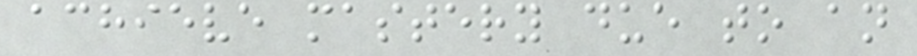achieve mastery due to an
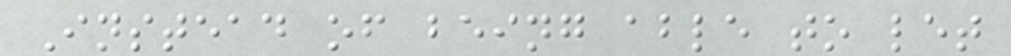Instead of being able to let
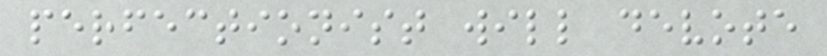perfectionist will devote
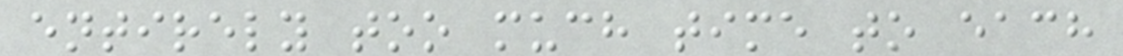entirely too much time to each
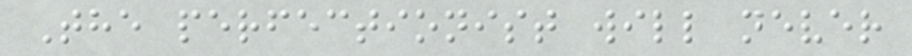The perfectionist will never
